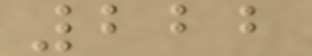222
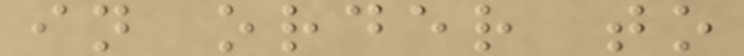in order to
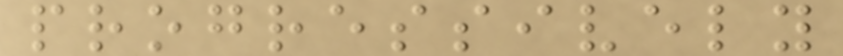progressively
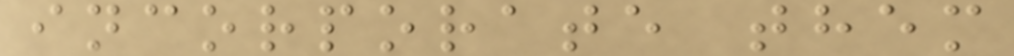incorporate them
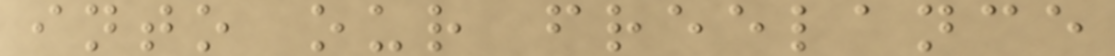into our freelance
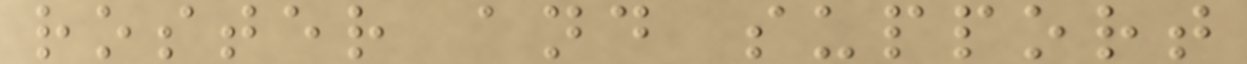roster and support
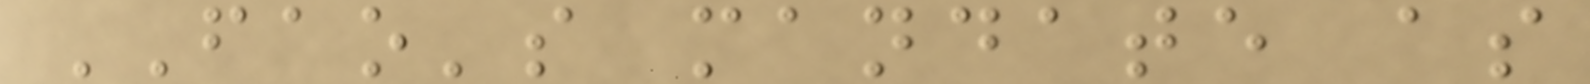FAO's mandate as
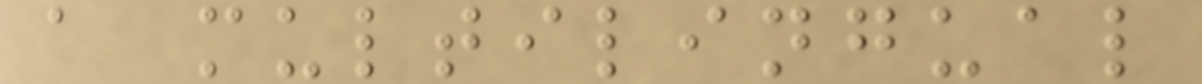a multilingual
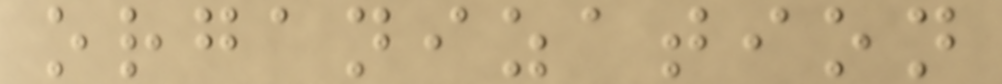organization
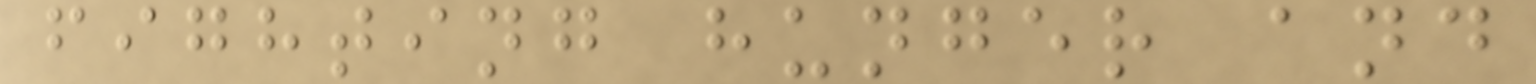fighting hunger and
